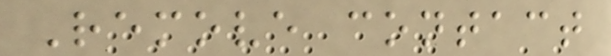Remove contact
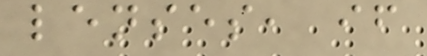lenses, if
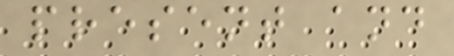present and
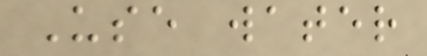Use water
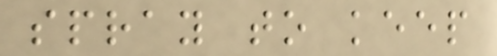spray to keep
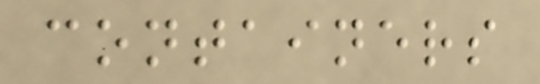containers
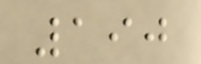190
